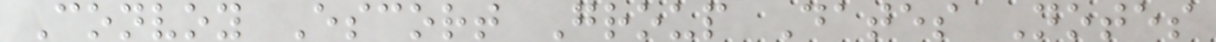Convoy Escort Group Dates Notes
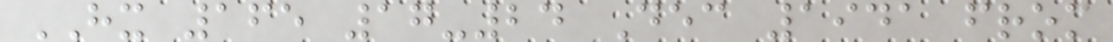HX 165 17-24 Dec 1941 from
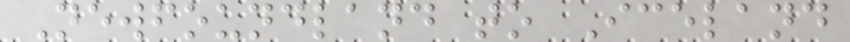Newfoundland to Iceland
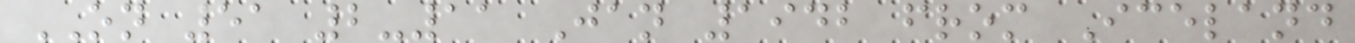ON 51 2-11 Jan 1942 from Iceland
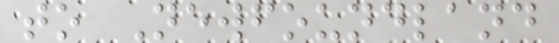to Newfoundland
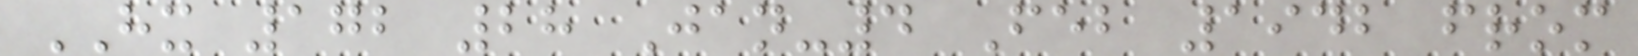HX 172 28 Jan-4 Feb 1942 from
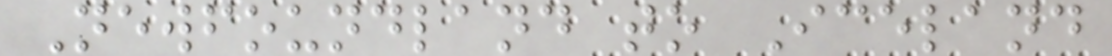Newfoundland to Iceland
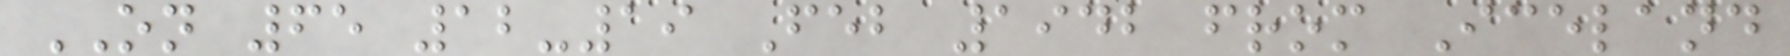ON 65 12-19 Feb 1942 from Iceland
